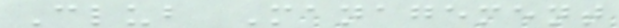Club Management
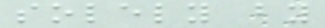solely by
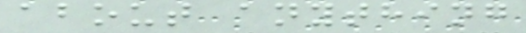about anything
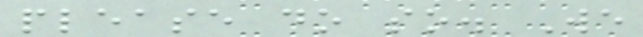please do so. We
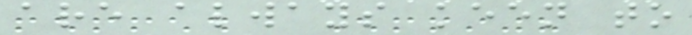are always keen to
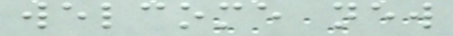welcome new
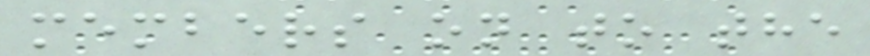members on to the
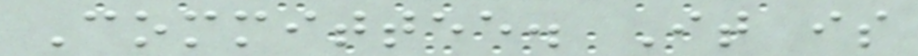Committee. It is
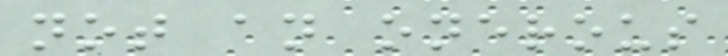not an onerous
